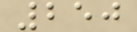250
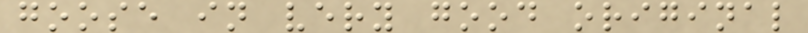goose in very good original
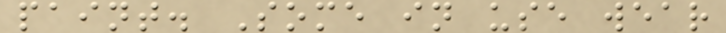paint. Some in use wear
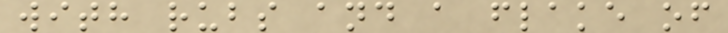with rubs and a flake of
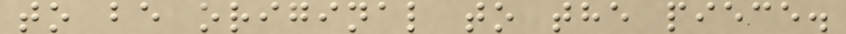to be original to the piece.
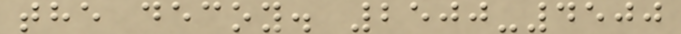the decoy. 2500-4500
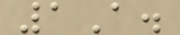1A.
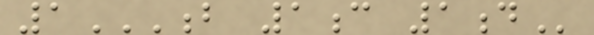1B 1C 1D
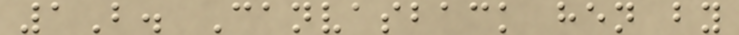1B. Canvasback hen by
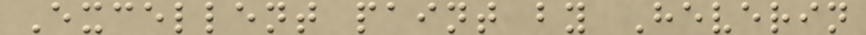Excellent paint by Heverin
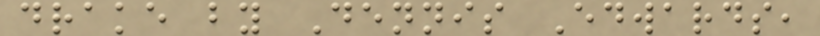drake by Dennis Edwards,
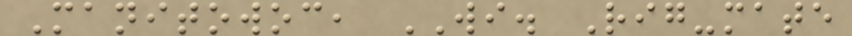Manitowoc, WI. Rig-mate
